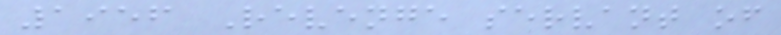1956 Revenge servant of
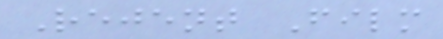Rejent Film
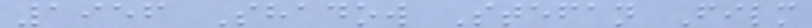1956 Shadow Stefan Film
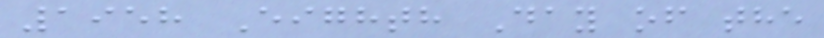1958 Eighth Day of the
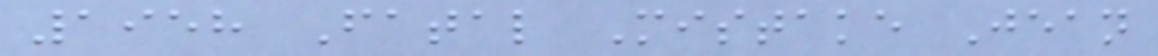1958 Fatal Mistake Jean
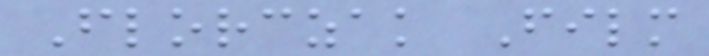Florczak Film
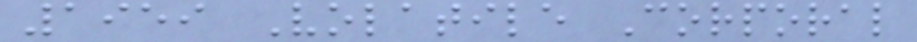1959 Volatile Corporal
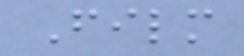Film
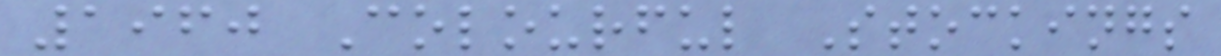1960 Colourful Stockings
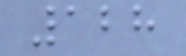128
